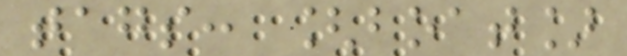tags: [boat]
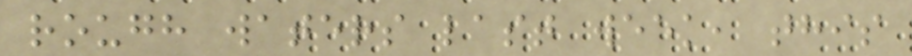rough waters last week, this
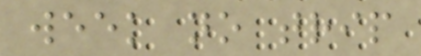week no trip
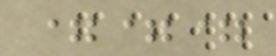===
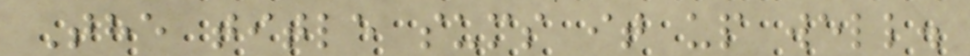The title sums it up well.
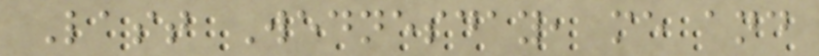Last Wednesday, me and
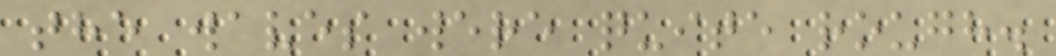the waves were quite rough.
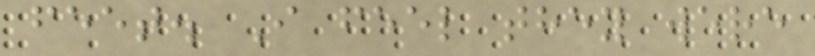feet. I feel they were
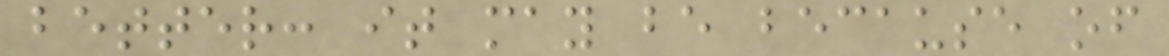better: it may be because of
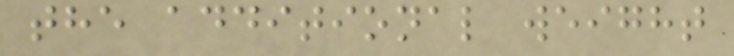the additional weight
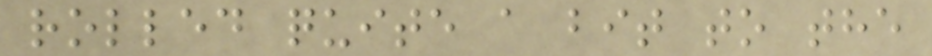rolled quite a bit to the
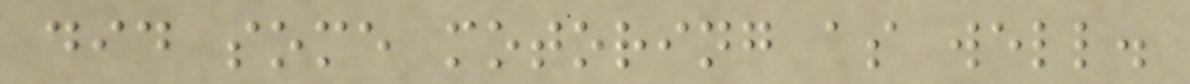did some motoring as well.
